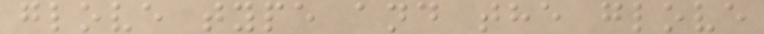glove type and the glove
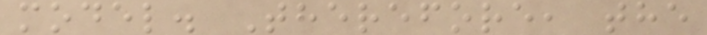model. Therefore, the
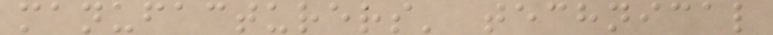manufacturers' technical
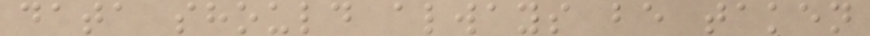data should always be taken
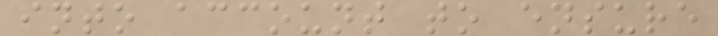into account to ensure
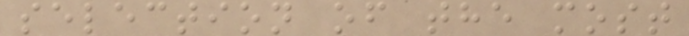selection of the most
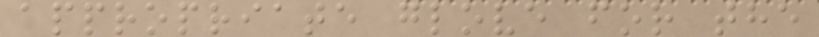appropriate glove for the
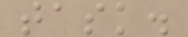task.
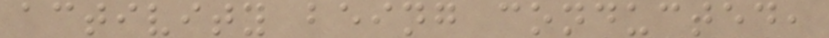activity being conducted,
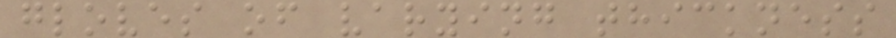gloves of varying thickness
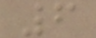6
